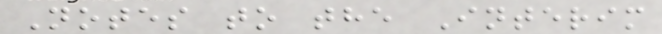Notes to the Interim
